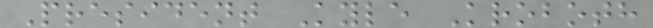President Kyle Kroboth
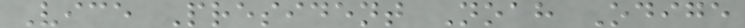Vice President Noah Odige
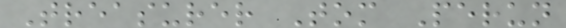Treasurer Tom Perun
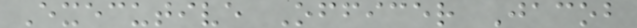Executive Officer Jacob
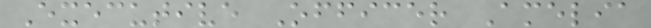Executive Officer Amelia
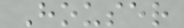Houser
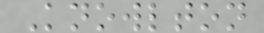Knowlton
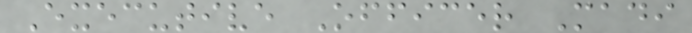Executive Officer Madi
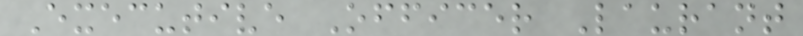Executive Officer Laurant
